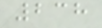238
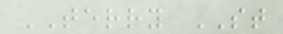TERRY ST
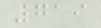719
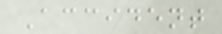Accident
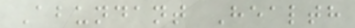Abundant Health
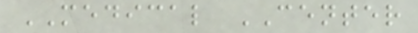MEDICAL CENTER
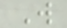W
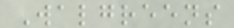Walgreens
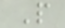P
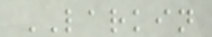LARKIN
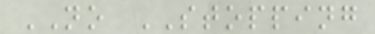NO STOPPING
